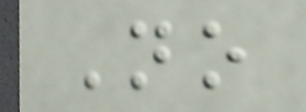No
